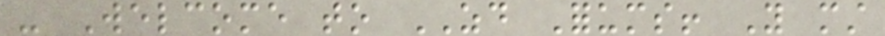- Welcome to ZD Forums! You must
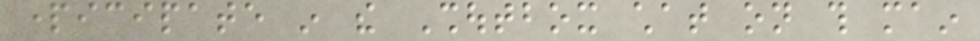participate in the Shoutbox chat on this main
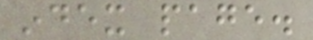index page.
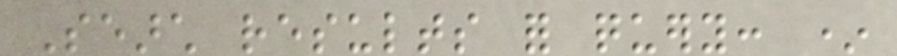Search results for query: *
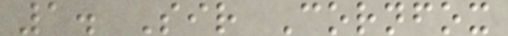1. Sir Cornfox
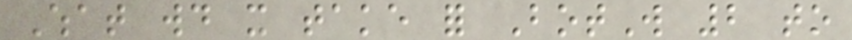What would it take for BotW 2 to
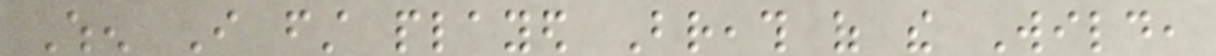When I first played Breath of the Wild,
